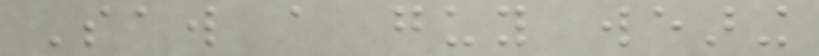Saw a guy wearing
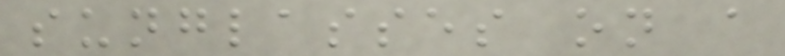sunglasses on a
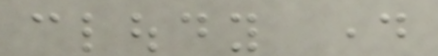cloudy day
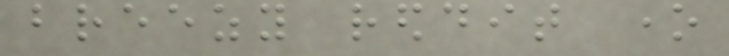breezy reddit one
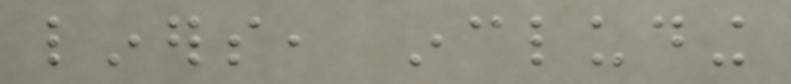liners, including
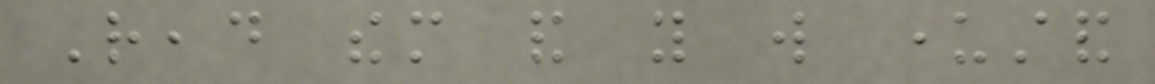Read them and you will understand
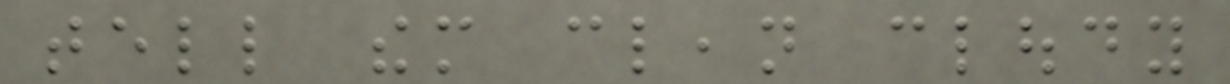tell them clean cloudy
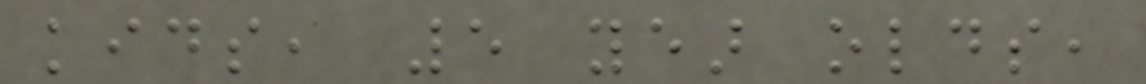kids, 5 year olds,
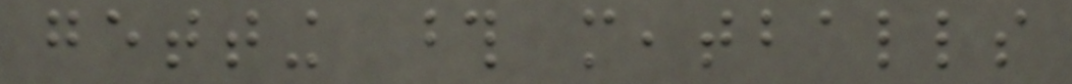getting those meatballs
